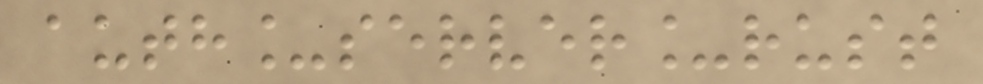auth_server_rust
